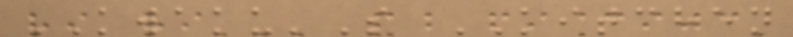KWAKU'S KITCHEN
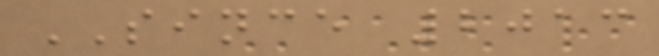SINCE 2013
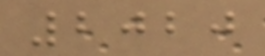2020
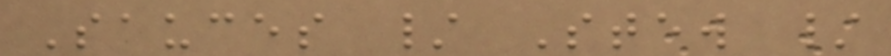Sauces / Stew /
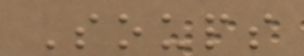Soups
